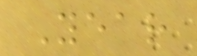Year
